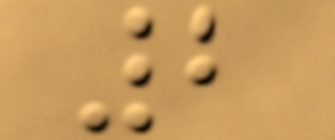2
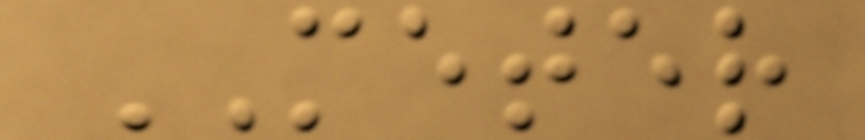METER
